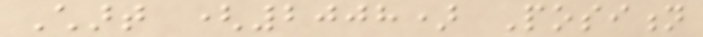Chart (2008) Position
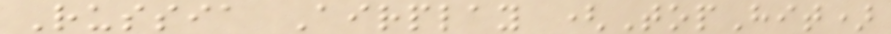Russia Airplay (TopHit)
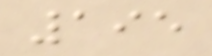195
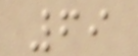69
